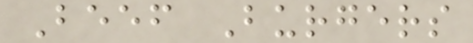Beef Burgers
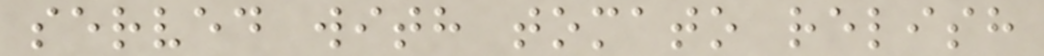served with tomato relish
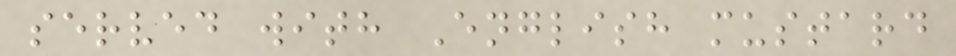served with English mustard
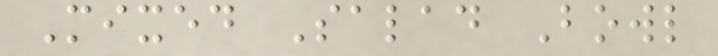Mixed Salad Bowl
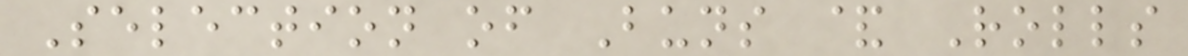Selection of Buns & Rolls
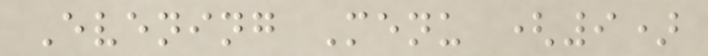Evening Menu (9)
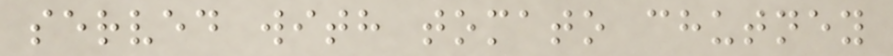served with tomato chutney
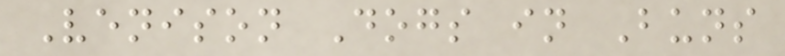Venison Dogs in Buns
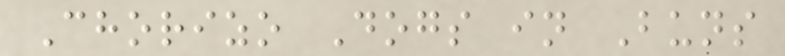Chorizo Dogs in Buns
